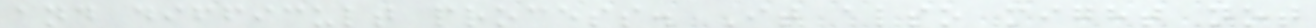and difficult process. It also might not
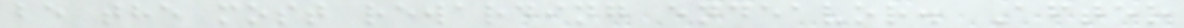be the most rewarding endeavor. After
